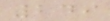249
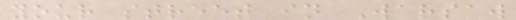your street in Warsaw
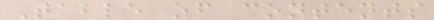Table of contents
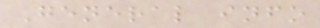General info
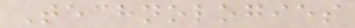Technologies
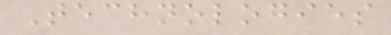Technologies
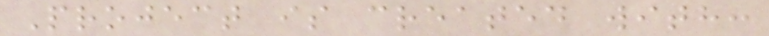Project is created with:
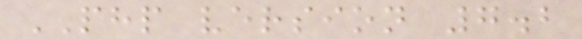PHP version 7.2
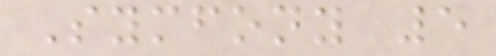Symfony 5
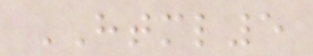HTML5
